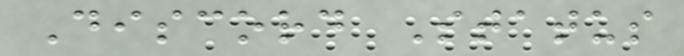Discord Status
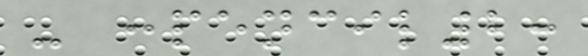- :pencil2:
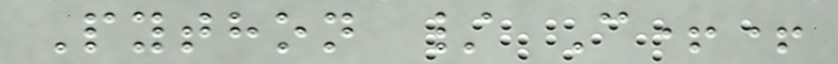Python / C++
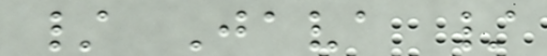/ Java /
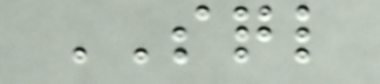SQL
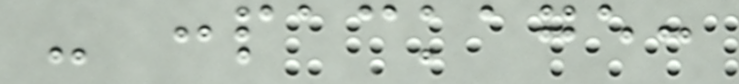- :package:
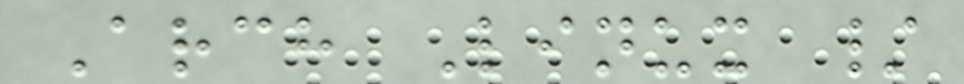Arch Linux /
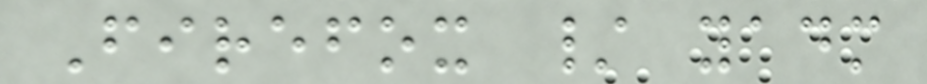Firefox / yadm
